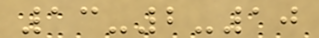13-2-10
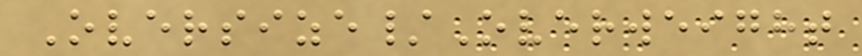Oversize/Overweight
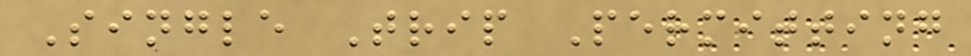Single Trip Permitting
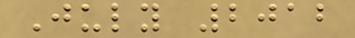July 2012
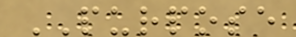PURPOSE
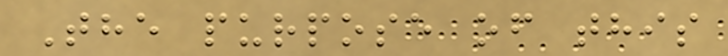The purpose of this
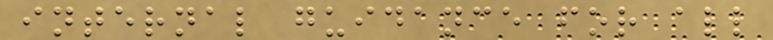internal guidance for all
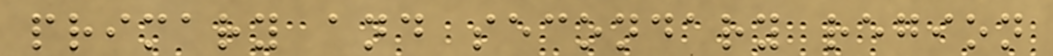primary and secondary region
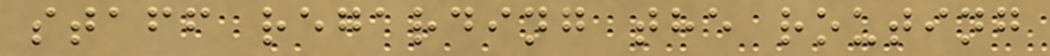staff regarding the routing
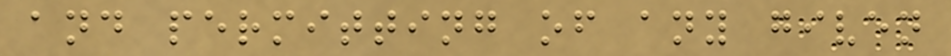and permitting of any given
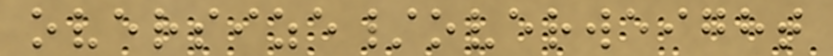oversize/overweight
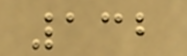132
